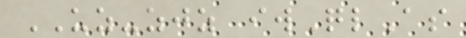UZ-zjz iwQlAs
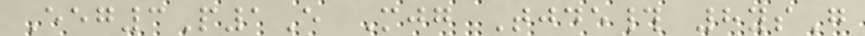Eeg3P1E Mjg Tjde# 8ysG
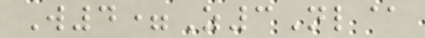W4=Z3Nl@
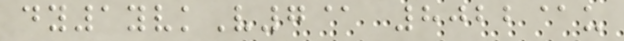dy1yvkV7@ 8022@u
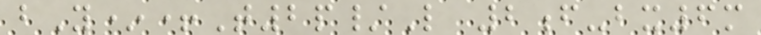bY*+T2p/L 2f-bx6m
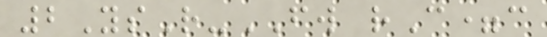2YsR-FW rC=c
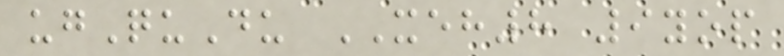ugQuDu XEH8 9yop
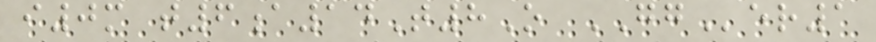i0m t6a14T8O GGer1
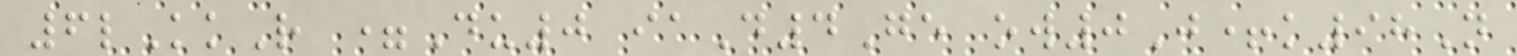6lKkR =Du0 iaD4Ge ow0J+k98N
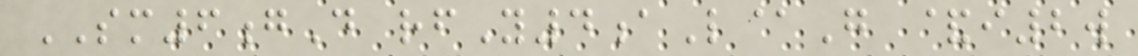SM6gD rfY4aL@G &i2w
